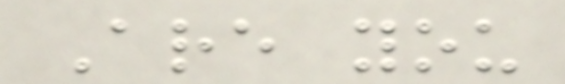Are you
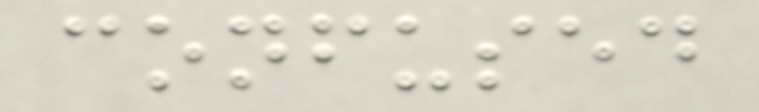confused
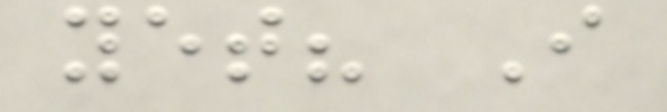yet? I
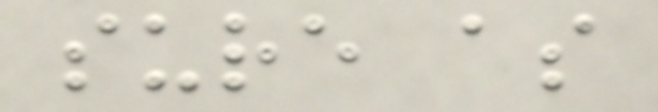sure as
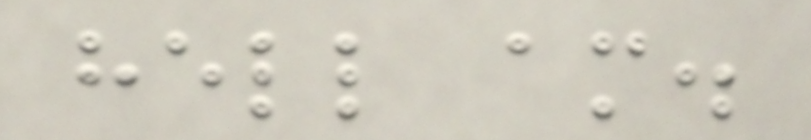hell am.
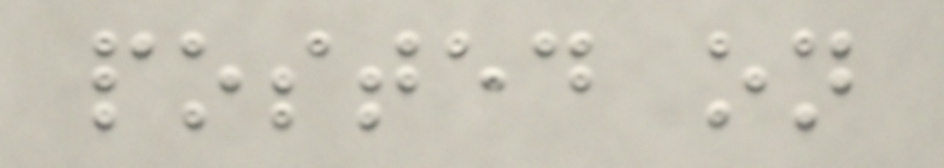posted on
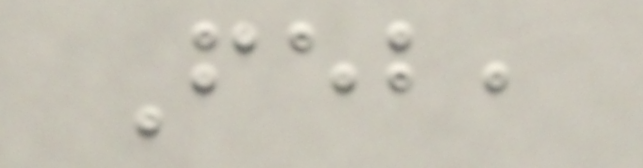Feb,
